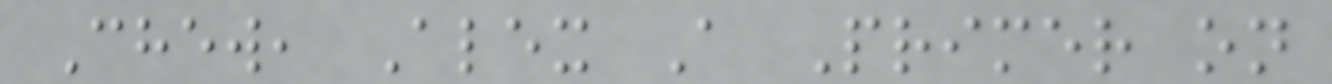Chew, Alex A Primer on
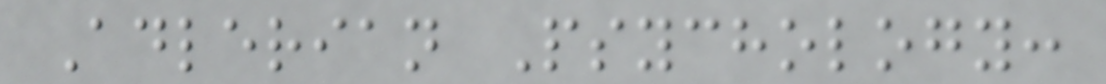Adlerian Psychology:
